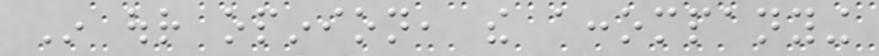In our opinion, the accompanying
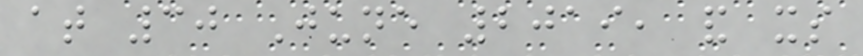at 30 June 2019, and its
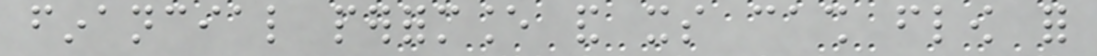financial performance and its cash flow for
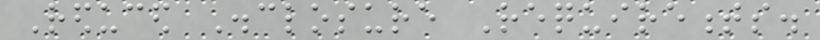Reduced Disclosure Requirements.
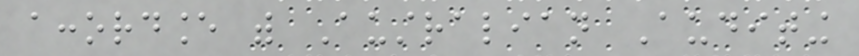accordance with Australian Auditing
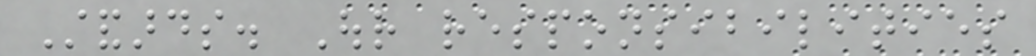Standards. Our responsibilities
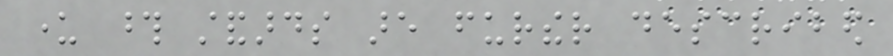under those standards are further described
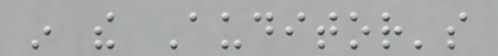in the Auditor's
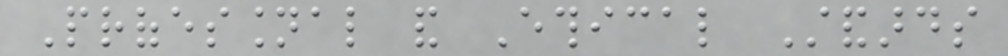Professional and Ethical Standards
